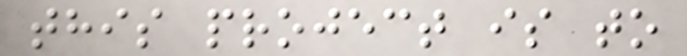this project is to
